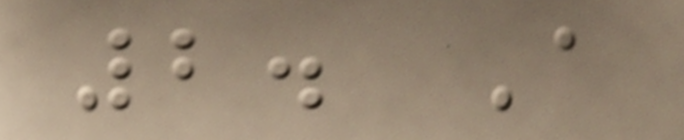2. A
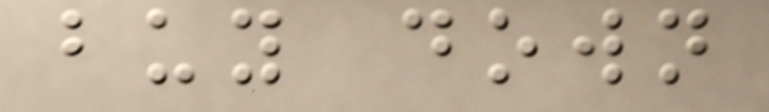buy down
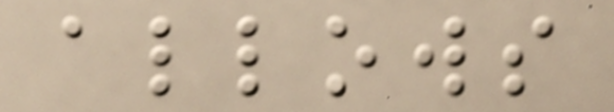allows
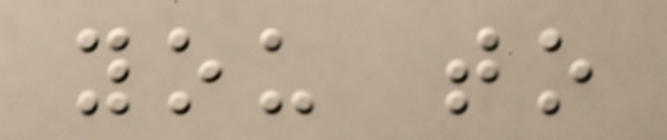you to
